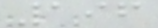196
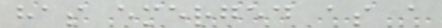has emerged as a
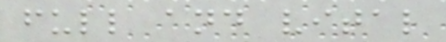full and vital
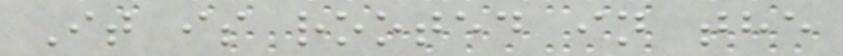It is rooted in the
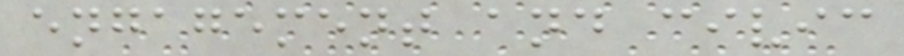engagement and civic
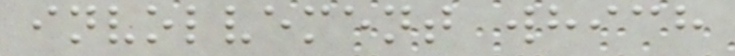involvement which
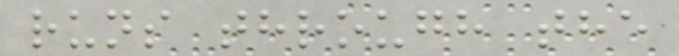runs through the
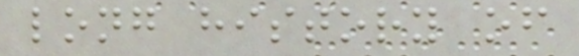long history of
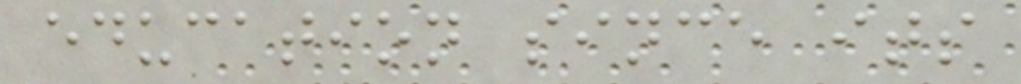education since its
